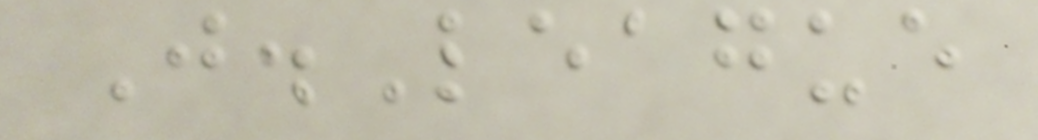J.League
